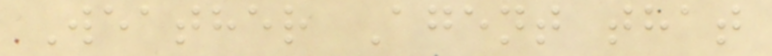Weather Agent that
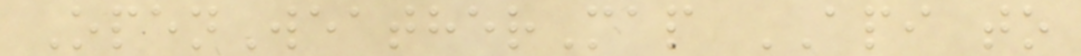OpenWeatherMap API to
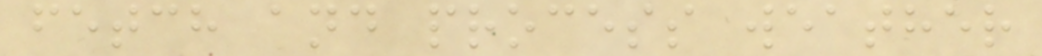fetch and process weather
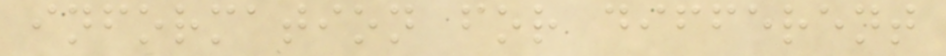information for different
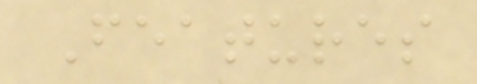Features
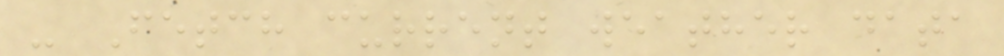- Fetch current weather data
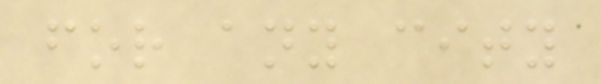for any city
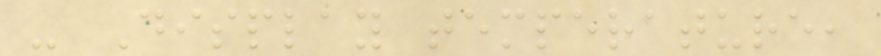- Display temperature,
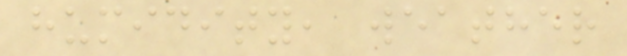humidity, weather
